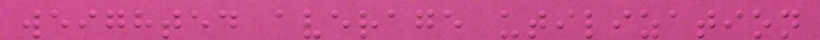weighted average utilization
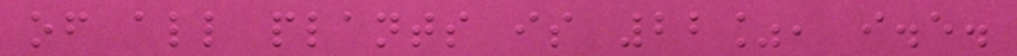of all plants is 22%, i.e.
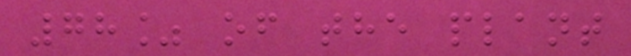78% of the plant
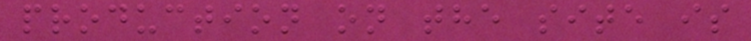production on the site is
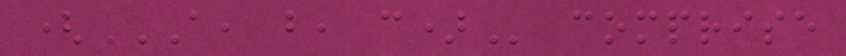(A, B, C) comprise
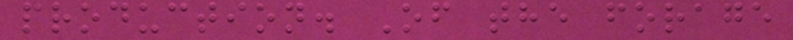production. Of the forage
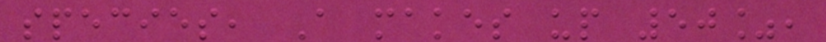species, A makes up 50%,
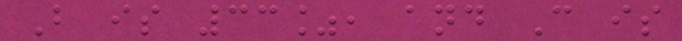B is 33%, and C is
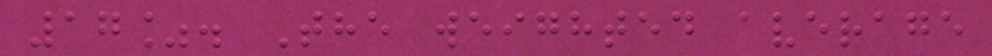17%. The weighted average
